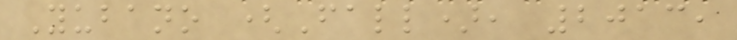Yubano (Fall), 2013,
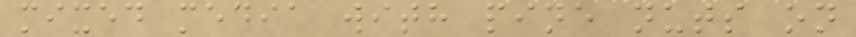mixed media with pine nuts on
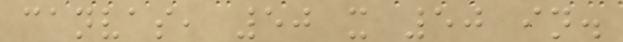canvas, 50 x 50 in.
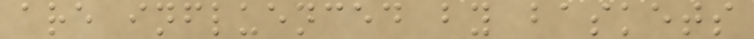are influenced by baskets
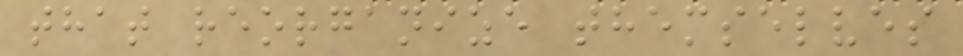that reorganize themselves
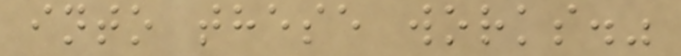into these works."
